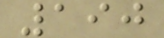190
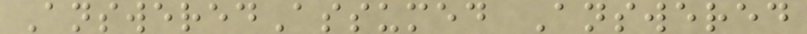AnsweredAssumed Answered
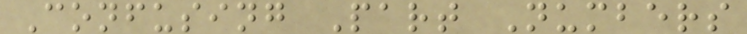Confusing Part Numbers
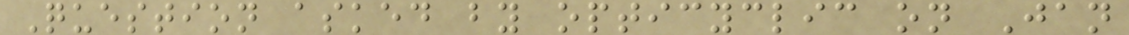Question asked by opticyclic on Jan
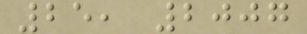25, 2007
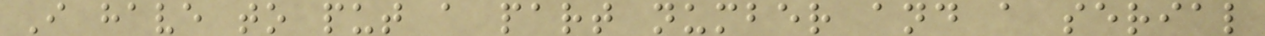I have to put a part number and a serial
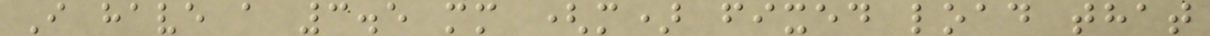I have a 3.5 mm (m) fixed load that
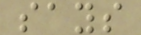says
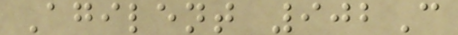Agilent 902C
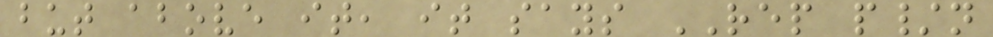but above it, it says REP p/n
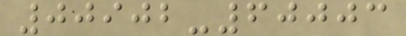00902-60003
